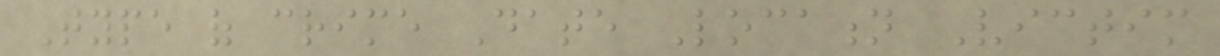Type of crime Date Location Victim
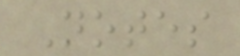Notes
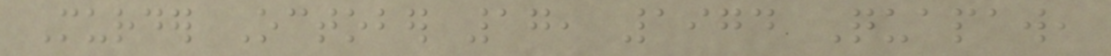Murder October 17, 1974 Quapaw,
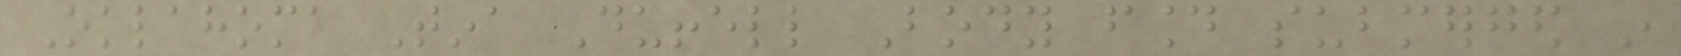Oklahoma Tina Duffell Body found submerged in
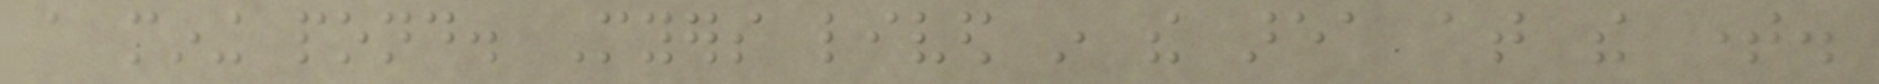a mining pond. Myers lived in the area at the time.
